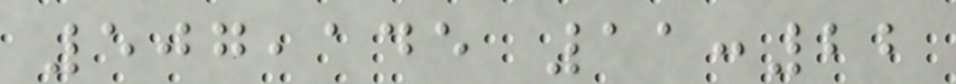507,145 11:22
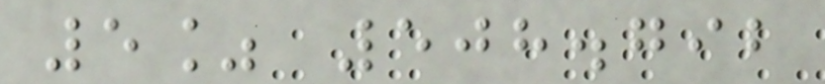5% 508.792
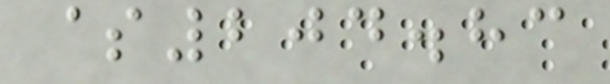$204.83
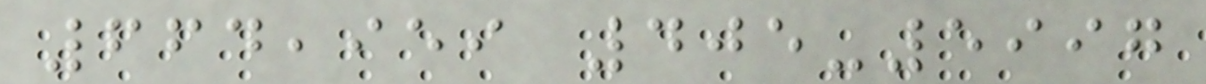664,959 405-5997
